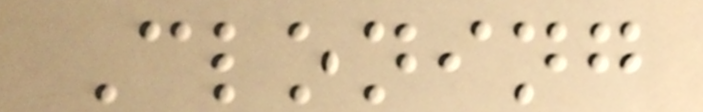Cloning
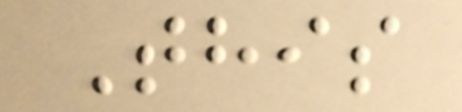This
